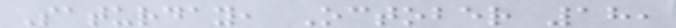Saturday, October 18,
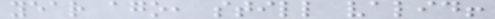year ago, still valid!
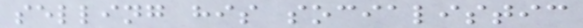selling his socialistic
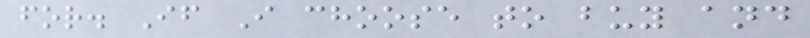for. If I choose to buy and
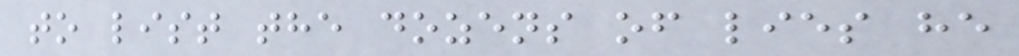to list the dozens of lies he
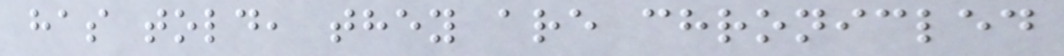has told, they are chronicled
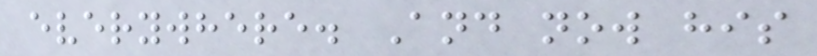everywhere. And now his
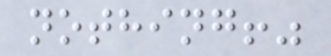nothing!"
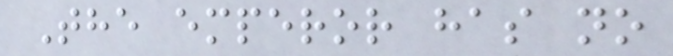The emperor has no
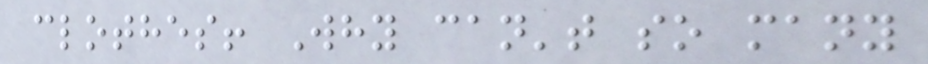clothes! Why can't so many
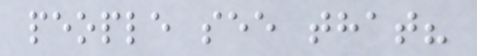people see that?
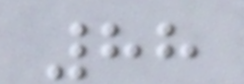88
